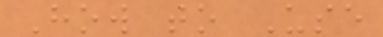How to Use
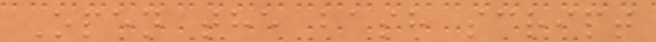Open the bash script
